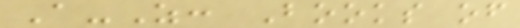A-Z: Books of
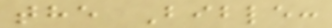the Bible:
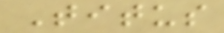Titus
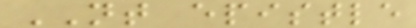NT epistle
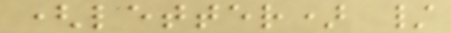(letter) /
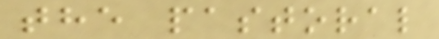the pastoral
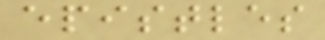epistles
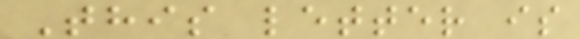This letter is
